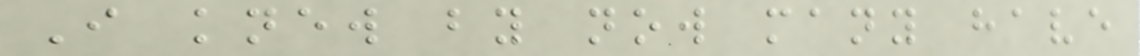I knew by now many have
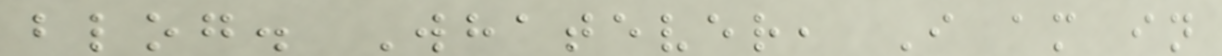blog. Whatever, I am in
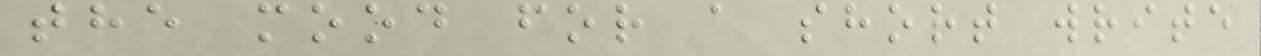the mood for a short write
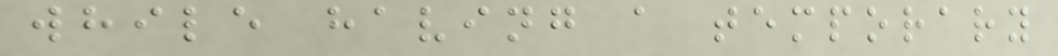while having a temporary
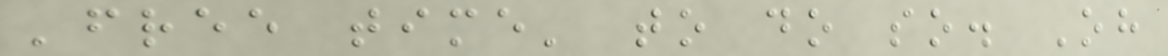'free time' to do so. Oh
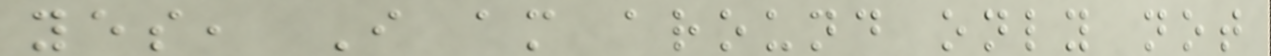yes, I am around only not
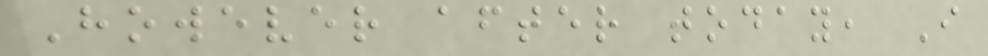However after today, I
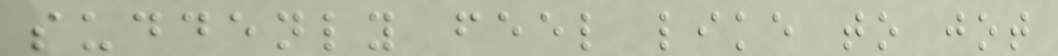suddenly feel like to jot
